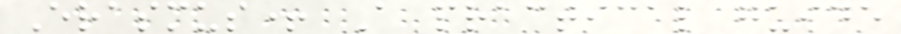Erasmus+ A practical guide
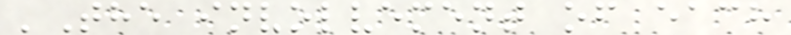'The involvement of each
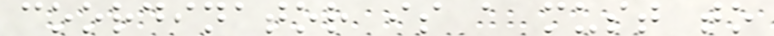coordinator is a must to
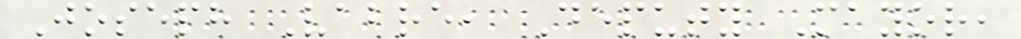Joseph Vabre, Deputy Mayor,
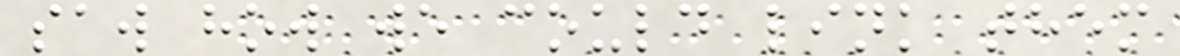saw how we could link them
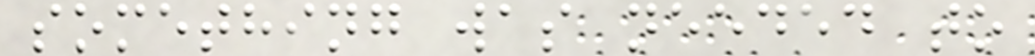something was needed to
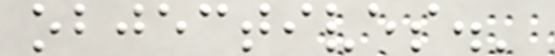objectives.'
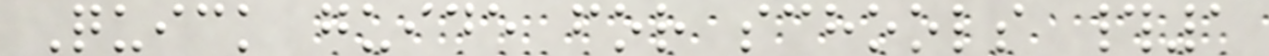Quick guide for schools #1
